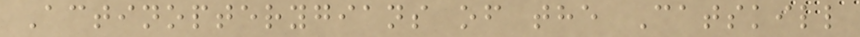Actinopterygians of the Catskill
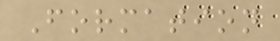Formation
